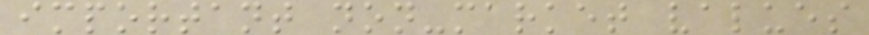important non-market values
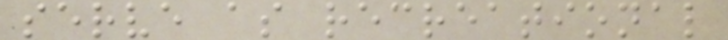serve as recreational
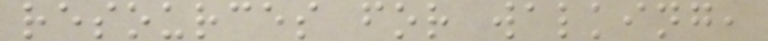resources for walking,
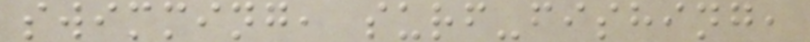swimming, surf-fishing,
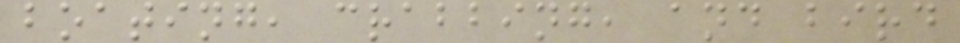boating, crabbing, and bird
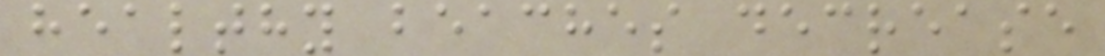healthy beaches decrease
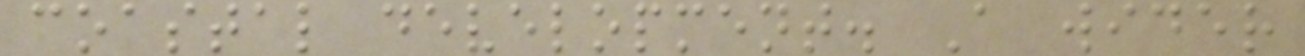coastal development. A wider
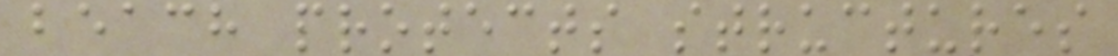beach protects structures
